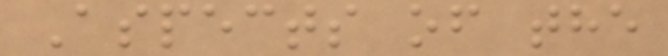Aspects of the
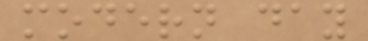modern day
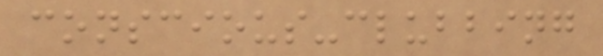conscious-clubbing
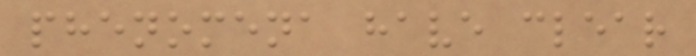phenomena have clear
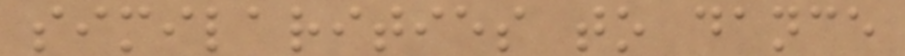similarities to dance
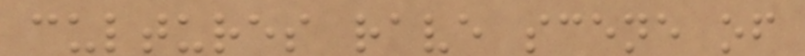cultures rave scene of
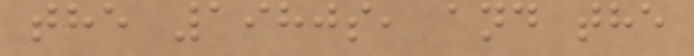the 1980s, and the
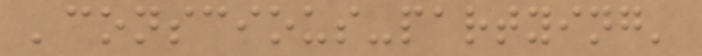'conscious-partying'
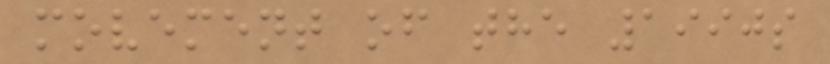movement of the 1990s
